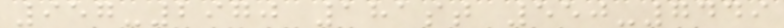957-2970 181st 550-7449
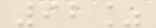92%
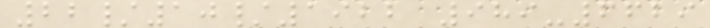22/10/1922 989-6629
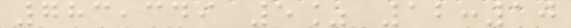783,349 5% 12:10
